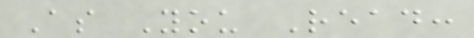As You Read:
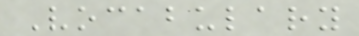Vocabulary
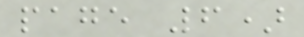page 6)
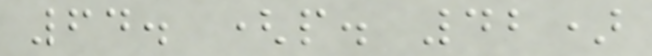64. (p. 42)
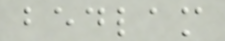bedlam
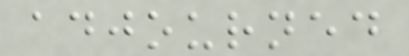adjourned
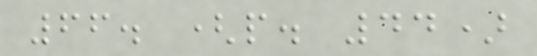66. (p. 44)
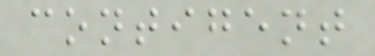contigent
